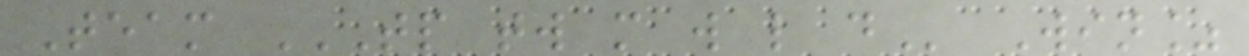Team TP TW M W L D Win%
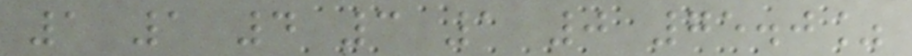1 1 4 3 1 0 75.0%
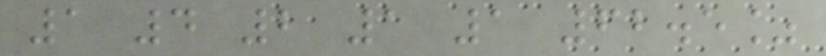1 4 2 1 1 62.5%
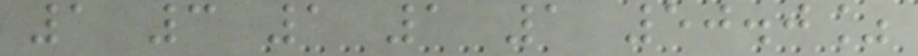1 3 1 1 1 50.0%
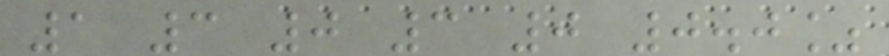1 3 0 3 0 0.0%
